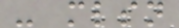- mlsn
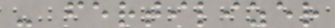- fertilizer
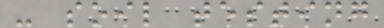- soil testing
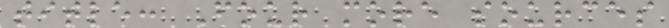title: Four more sources
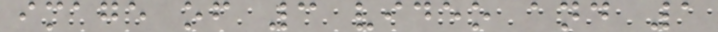image of 3 video and 1
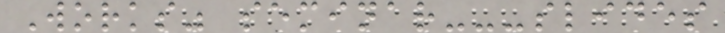Works" seminar---slides
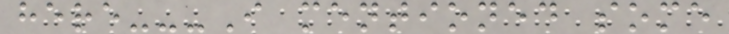here---I mentioned some
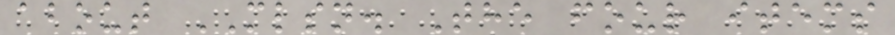about MLSN. The four items
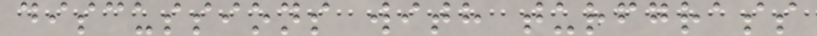discussions with turfgrass
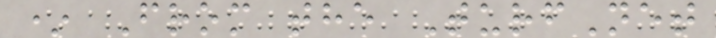* From the TurfNet
